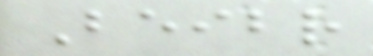Beibr
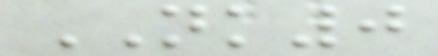NK0
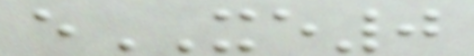eXE0
